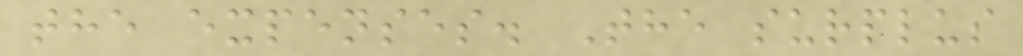the expenses. The surplus
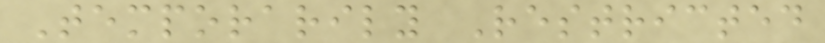Temporarily Restricted
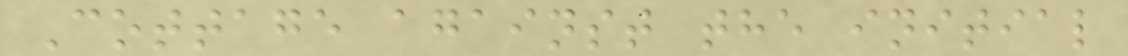Cottage against the initial
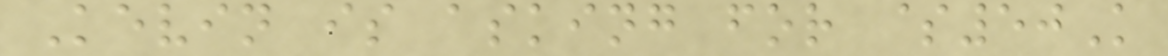Kevin is asking for $50K
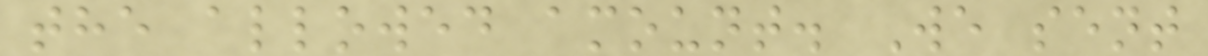the allowed amount. We sent
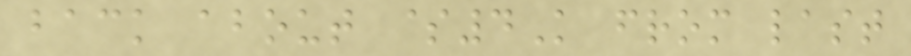back about $4K from last
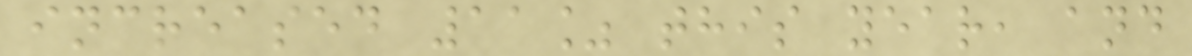increased 11% this year, and
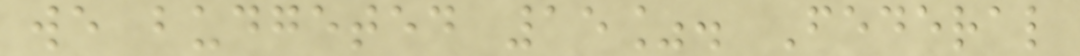we budgeted 15%. Federal
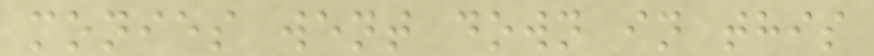monies went down in this
